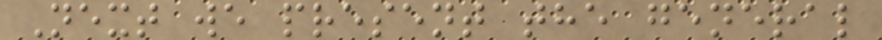Next we present the general
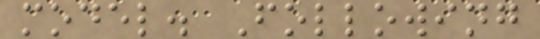model. Following
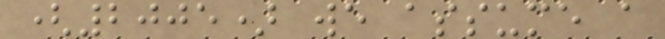(2005) we assume a
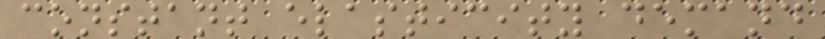constant elasticity demand
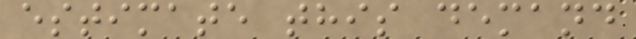estimate this demand
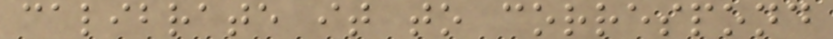calibrate it to correspond
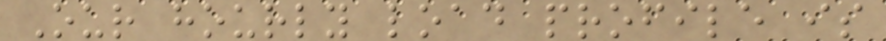Our hourly load profile is
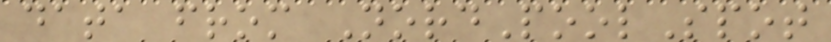data from NordPoolSpot
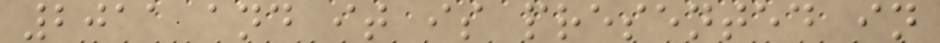2011 and it is presented in
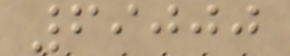69000
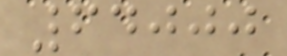64000
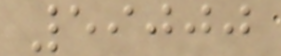59000
